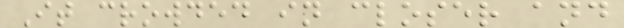It crowded in closer and
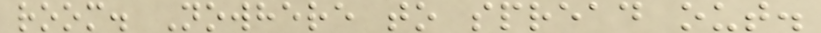room. Nowhere to spread out.
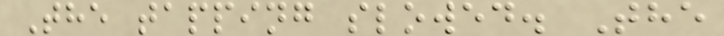The tapping slowed. The
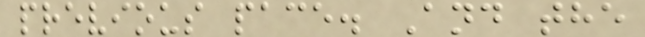previous pace. And the
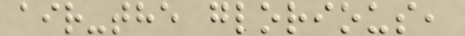air-the glorious,
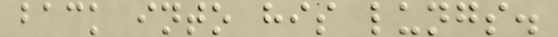back into his lungs.
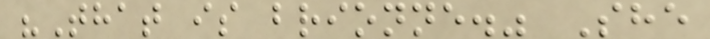"That is brionne." She
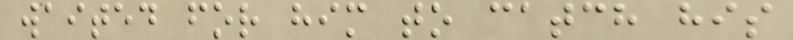waited for him to catch his
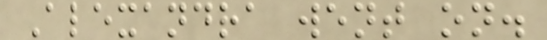Alexandra went on.
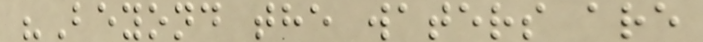"Beyond the waters are
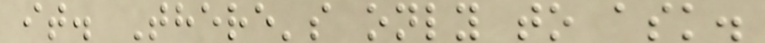it. There's only to ask.
